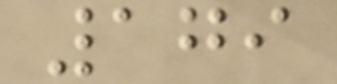179
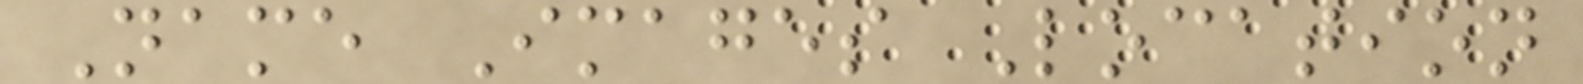Name Images Location
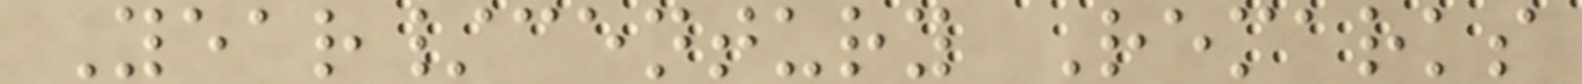Year/century Remarks
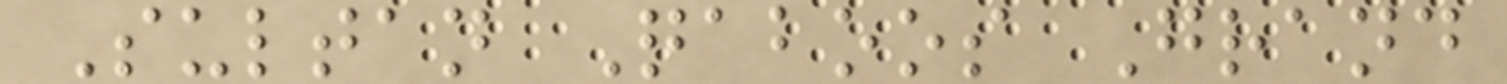Sultan Qaboos Grand
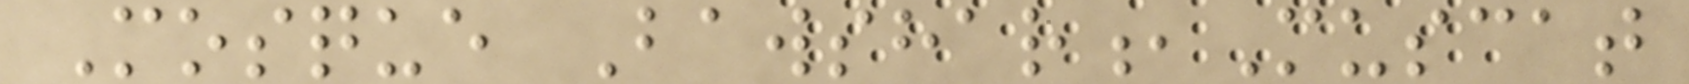Mosque Bawshar,Muscat
